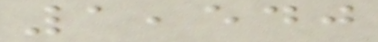1,540
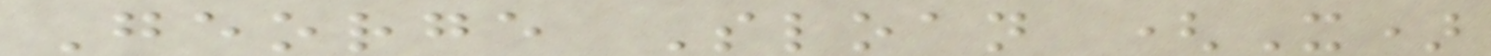George Sloan (X)
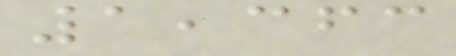1,363
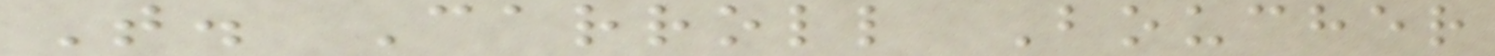T. Carroll Boucher
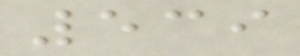539
